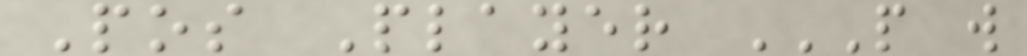Pos Player P W
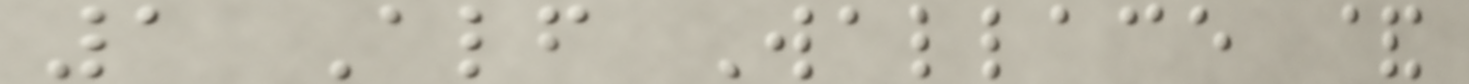1 Alf Wallace &
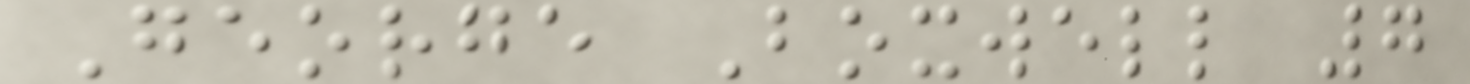George Boxwell 7
